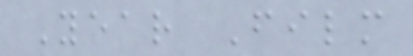Year Film
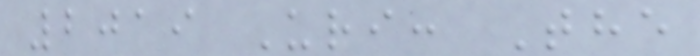2019 Uri: The
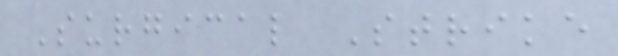Surgical Strike
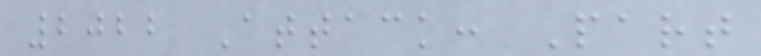2022 Attack: Part
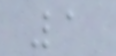1
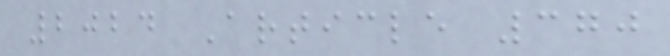2024 Article 370
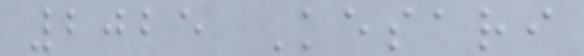2025 Kesari
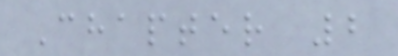Chapter 2
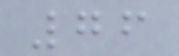76
